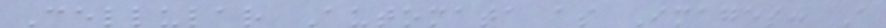Cellular Automata as Images: A
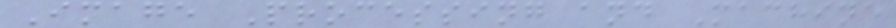Image Processing and Machine
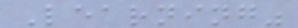Learning"
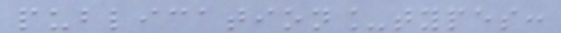publication_types:
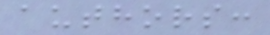authors:
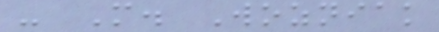- M. Wozniak
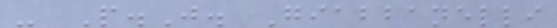- P.J. Giabbanelli
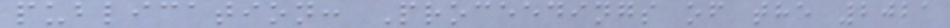publication: Proceedings of the 2021
